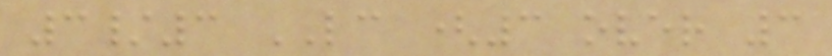3/3 LC (3 over 3
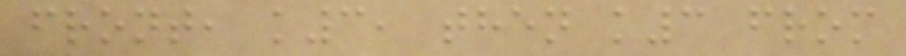front, k3, then k3 from
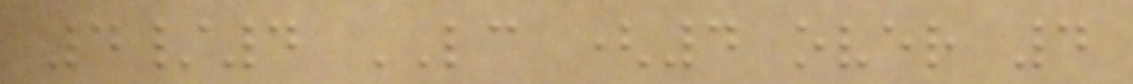4/4 LC (4 over 4
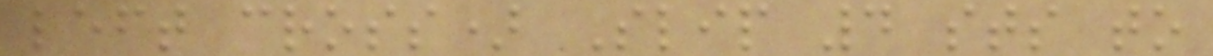left cross) Slip 4 sts to
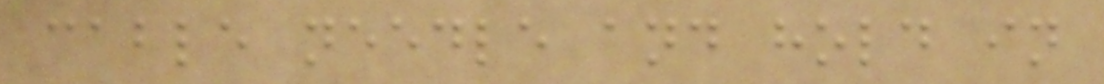cable needle and hold in
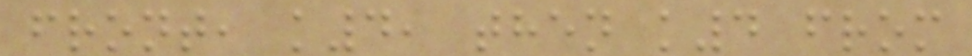front, k4, then k4 from
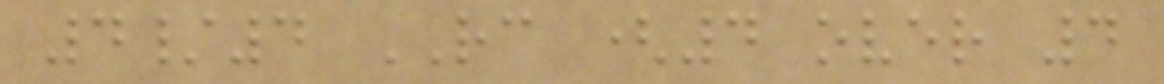4/4 RC (4 over 4
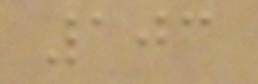103
